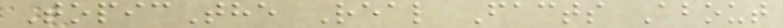TopicThe Real Facts About
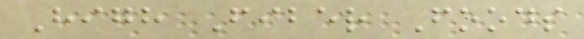High Fiber Foods
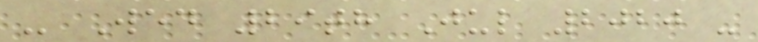- Wed 29th Jul 2020 -
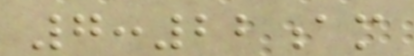7:22am
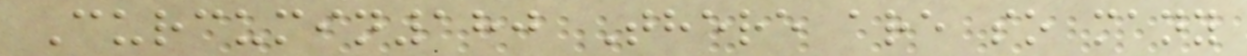Curcumin180 There are so many
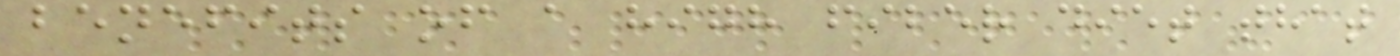benefits of a high fiber diet that
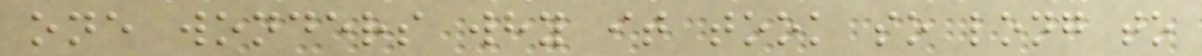one wonders why it took so long to
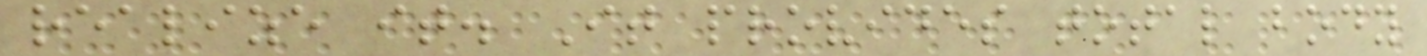realize it. It provides total body
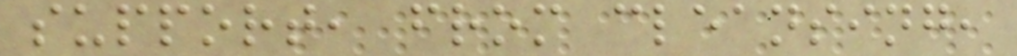support, from cleansing,
